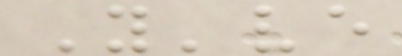You've
